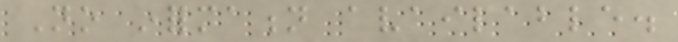No information available.
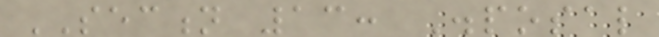SECTION 13: Disposal
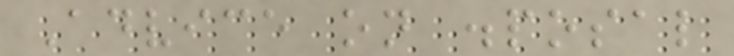Advice on disposal
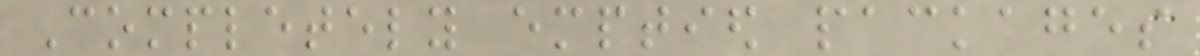Completely emptied packages
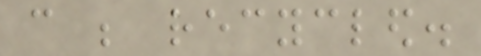can be recycled.
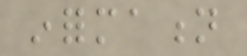information
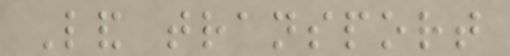Land transport
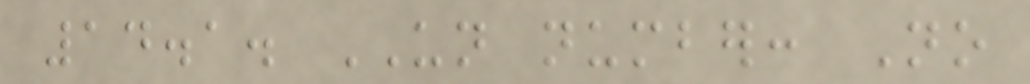14.1. UN number: No
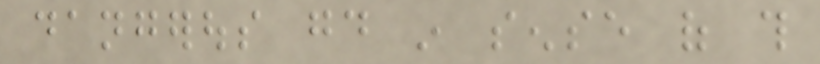dangerous good in sense of this
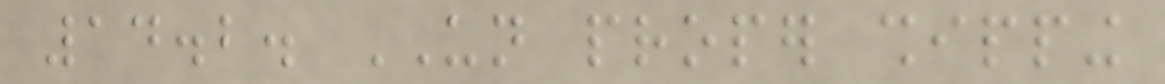14.2. UN proper shipping
